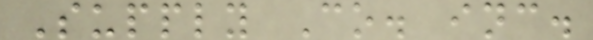Supply Co. inc.
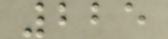225
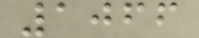1066
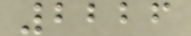2226
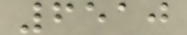6510
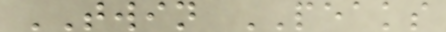TWIN PEAKS
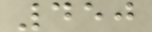450
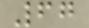67
